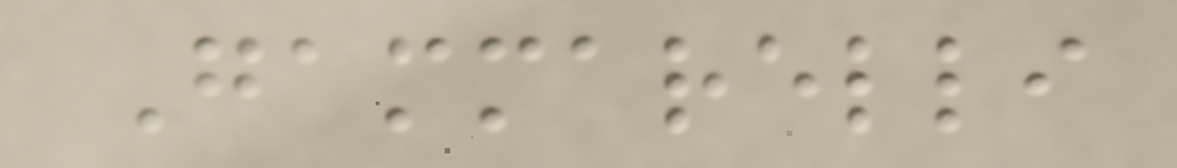Gammarelli
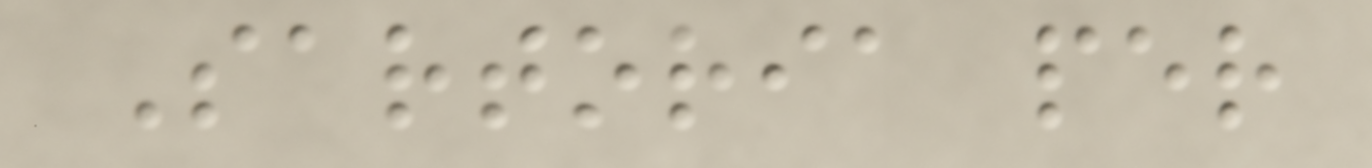Sartoria per
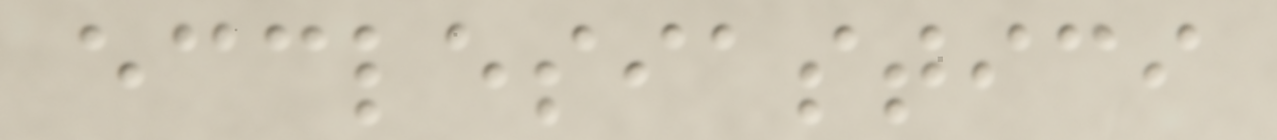ecclesiastici
